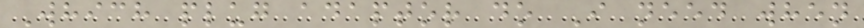Which plug adaptor do I need when
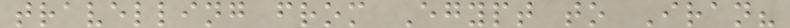travelling from Egypt to Iran?
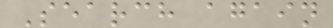Search again
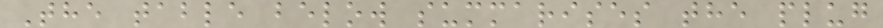The table below summarises the plug
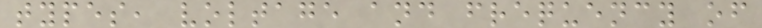types, voltage and frequency of
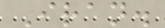Iran.
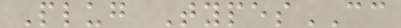Plug TypesCC
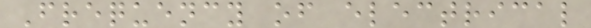Frequency of electrical
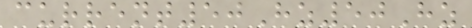current50Hz50Hz
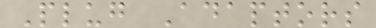Plug Adaptors
